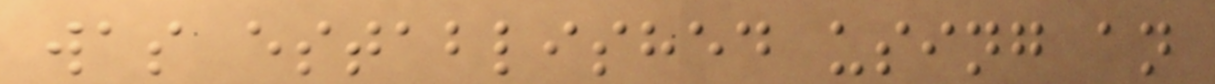was established using an
